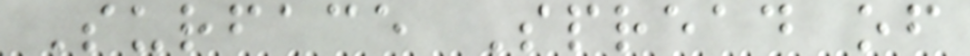Surface Spread of
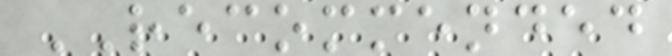RECOMMENDED
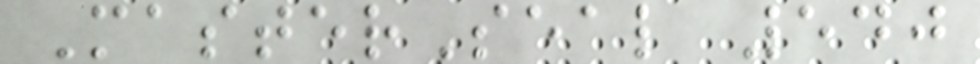MasterSeal 540
